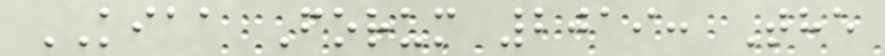KIAA Forum 2019: The
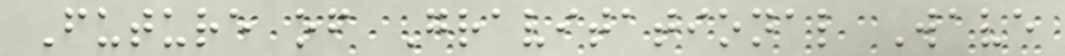Future of Gravitational Wave
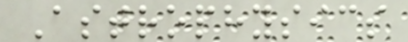Astrophysics
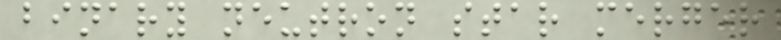binary neutron star merger
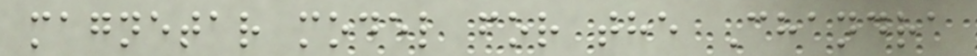magnetar model for the Chandra
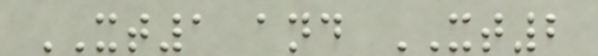XT1 and XT2
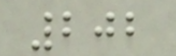202
